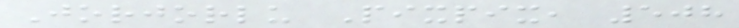Jorjorlu Pixpix, 508
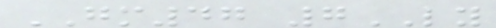GM47 7LY
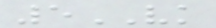5VK
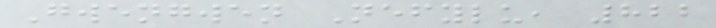Gwengwen Nefylu, 822
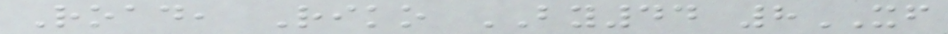Road, Riko BY44 8XF
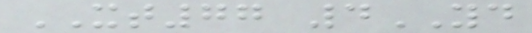XT77 4YD
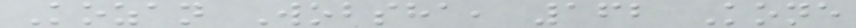Kozan Wobsha, 162 Kone
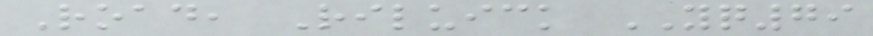Road, Riluick YQ79
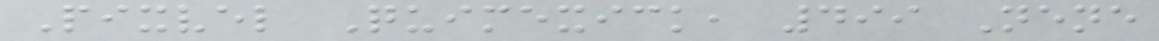Pixvel Quimexick, 499 Nene
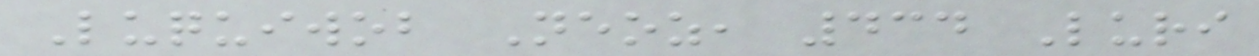Luquiwob Neoz, 434 Luri
